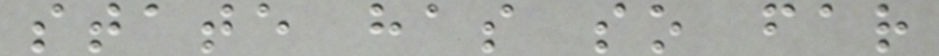state has so far
